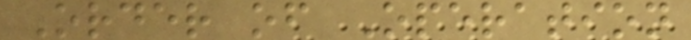Order of Operation
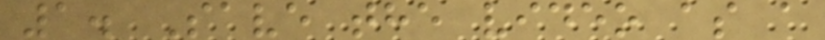1. Save the video as a
